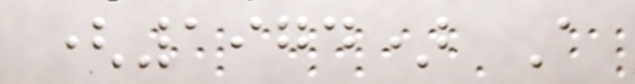(1974) A
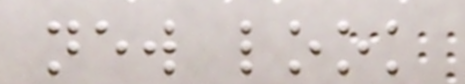new look
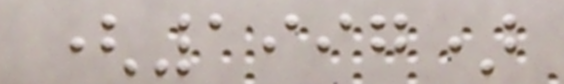(1997)
